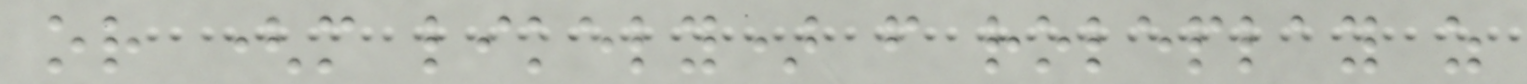or (more likely) from roleplay as
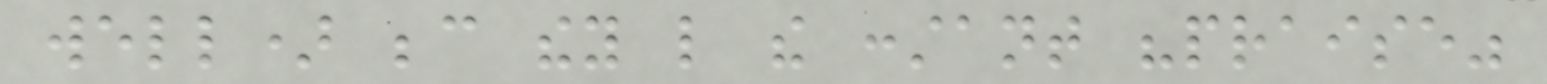well) because they like the constant "praise"
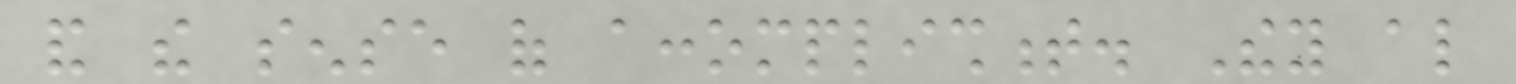and the sense of accomplishment. They also
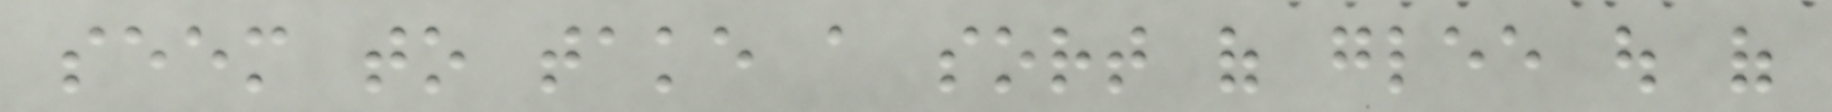seem to take a sort of glee out of
